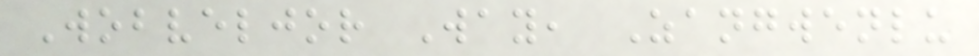Wobveljor Way, Zangwenlu
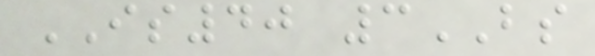IS40 3BS
